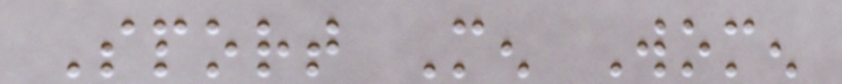Sport Men Women
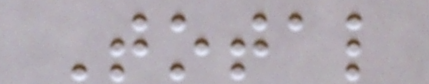Total
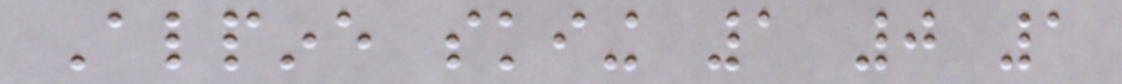Alpine skiing 1 0 1
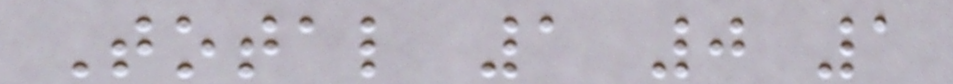Total 1 0 1
